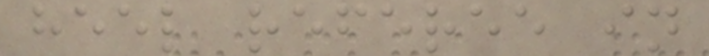heel referee in
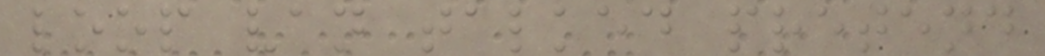loop van talked pretend
